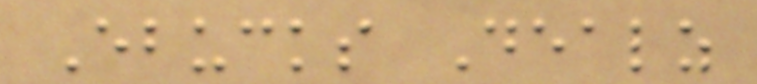Ebucks Dealz
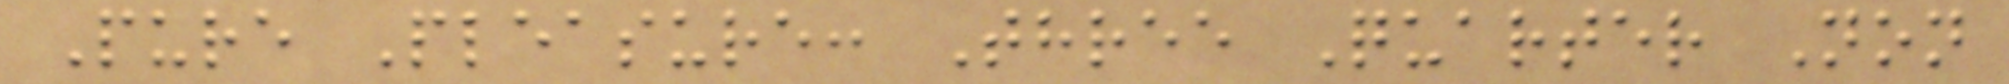Pure Pleasure: Three Quarter Non
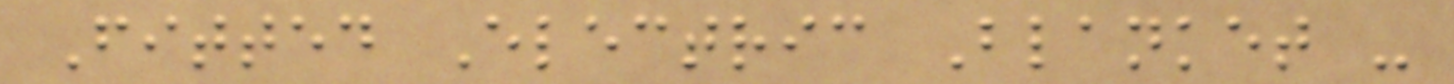Fitted Electric Blanket -
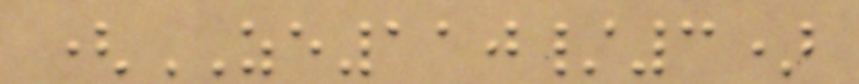(ZE110/3)
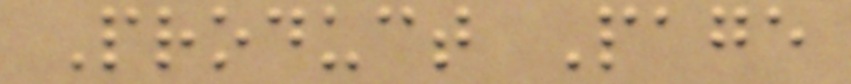Product Page
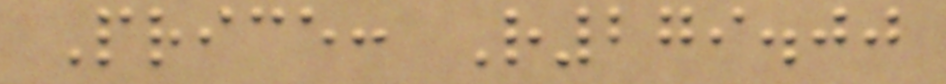Price: R279.00
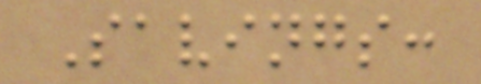Savings:
